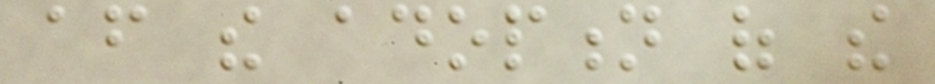after the adoption of the
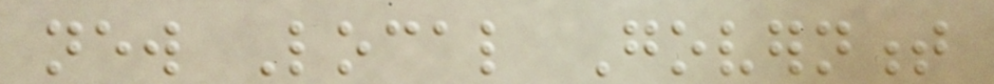new Local Government
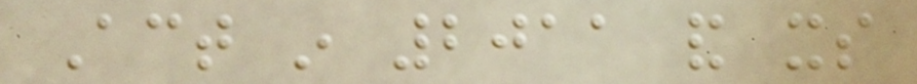Act in 2011 and its
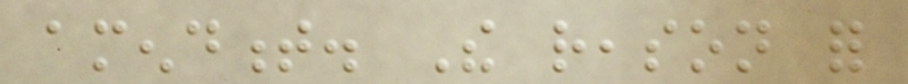amendment. The reason for
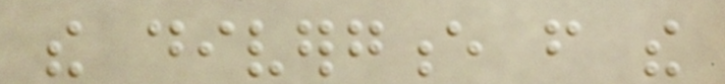the divergence from the
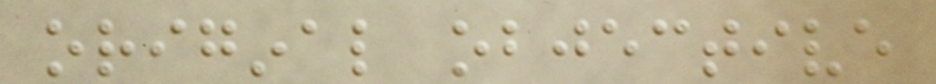original objective
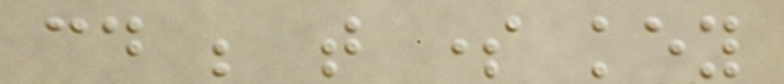could be that some key
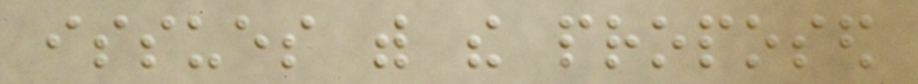issues with the proposed
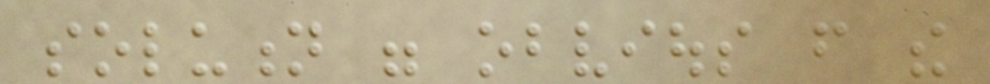solution were obvious from the
